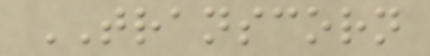TRANSCORN
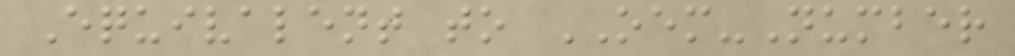Equivalent to OEM-Number
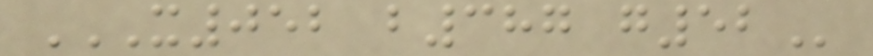X052 B387 G52
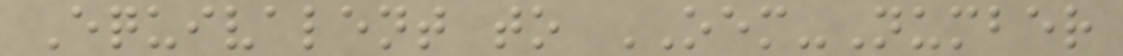Equivalent to OEM-Number
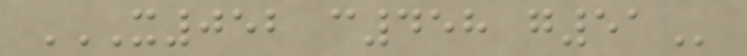X052 C458 G51
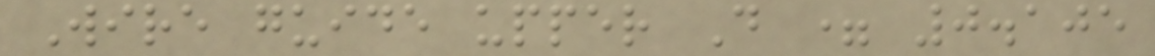Wire guide upper D = 0.105
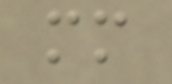mm
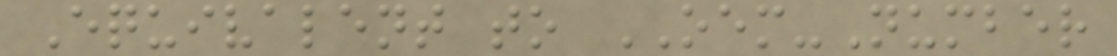Equivalent to OEM-Number
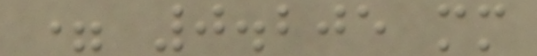= 0.205 mm
